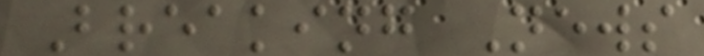Breaking News
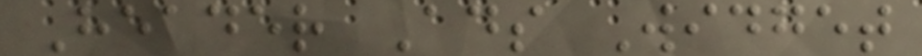Header Ads Widget
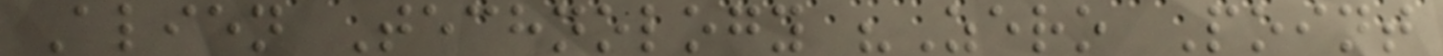Alien Technology "Zero Point
